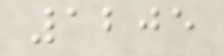1205
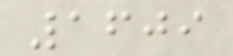1609
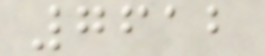7612
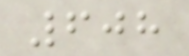608
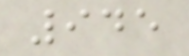945
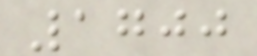1700
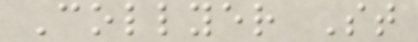Collyer St
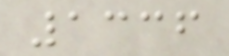1336
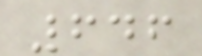646
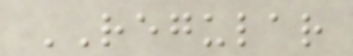REGULAR
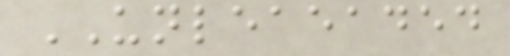UNLEAEADED
